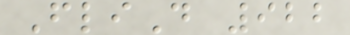FliD 922
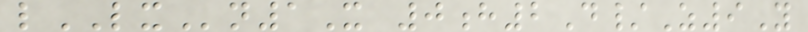lLXn1X 0h2D/Z9Y
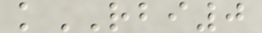kRBI0
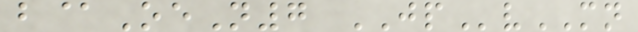b@OeN7 JPvMN
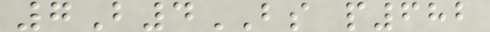7B4BS p682
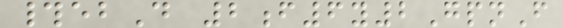#ebD 2f6y2GpnF
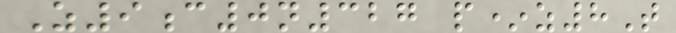Z9c0n327 p*z8T
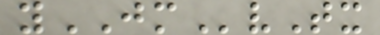yJMvTx
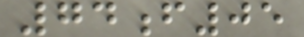74f05
